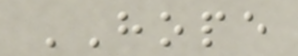HOPE
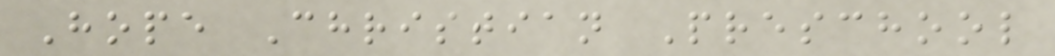Hope Christian Preschool
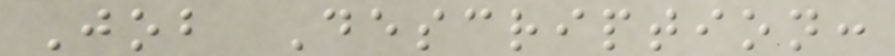Job Description:
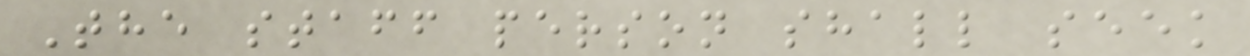The staff person shall seek
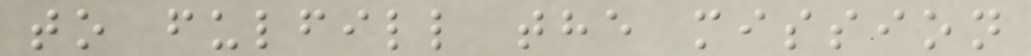to fulfill the mission
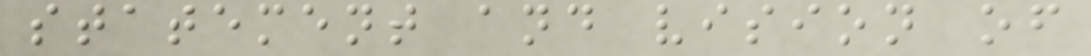statement and vision of
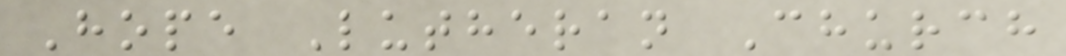Hope Lutheran Church
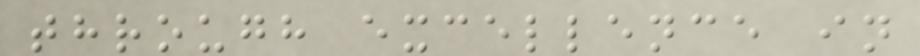through excellence in
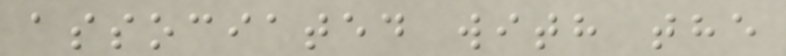associated with the
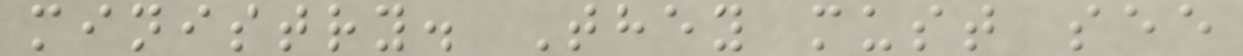ministry. They must see
